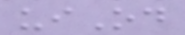uiOd
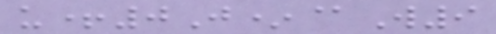u+0J*@W9
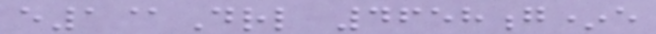e1@Drl 4658g*e
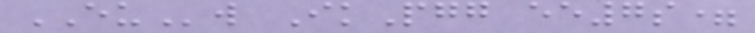EUw IkPgg ee7s=
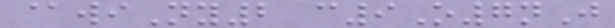@wiNy2 c9O7nJ
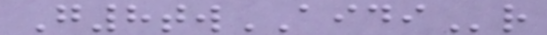G8twAIDIr
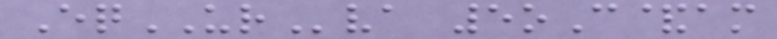EqURva 5oC&am
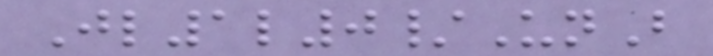Jl1l0/UnB
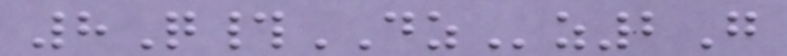8Q#DZz2G
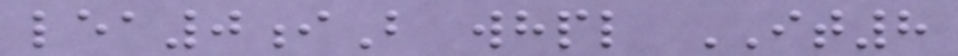lea0iB whpl IT8
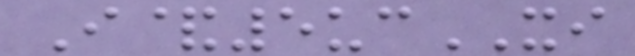I&5ucXI
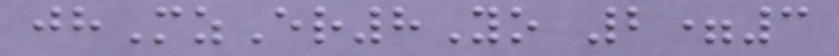jhMzEr8Yo 2=3
